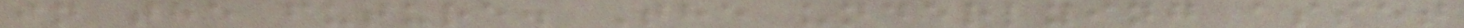in the future. The underlying asset
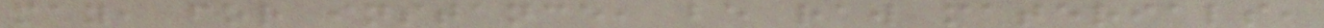may, for instance, be raw materials,
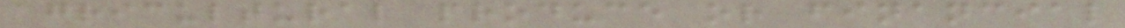agricultural produce or financial
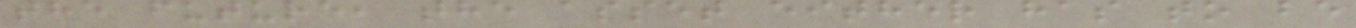the future, the asset either has to be
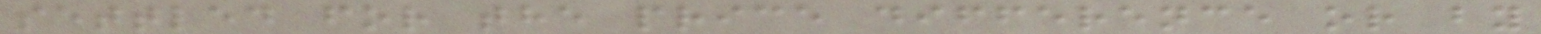settled for the price difference or by
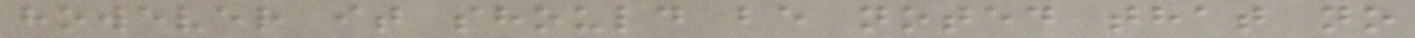however it should be noted that no
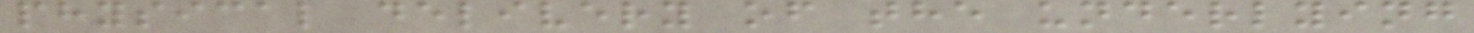physical delivery of the underlying
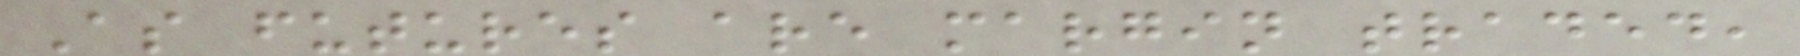As futures are margin traded,
